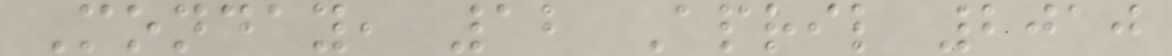Monday, 12 April 2010
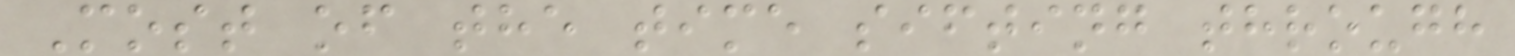Most of the time sifting through
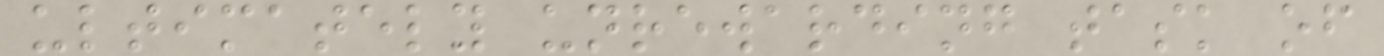ultimately unrewarding task of
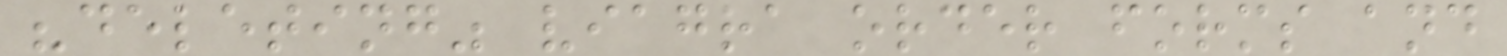"deleting" viagra order forms and
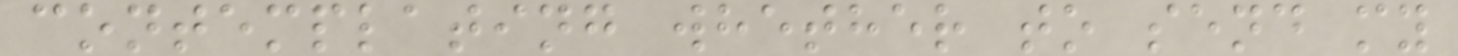contemplating whether to send my
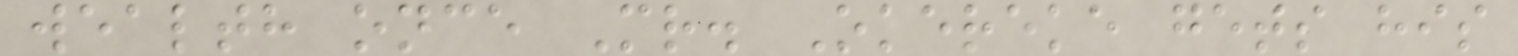wealth once Mr. Okereke gets his
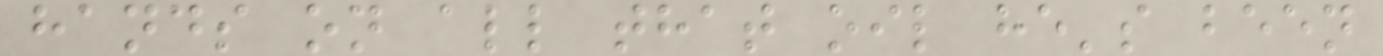hands on all that oil he's been
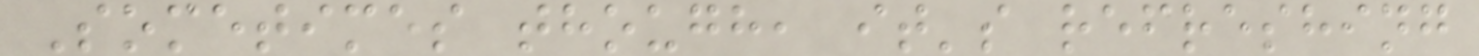Sometimes though, it's refreshing
